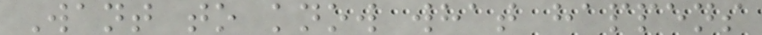Want to know what happens
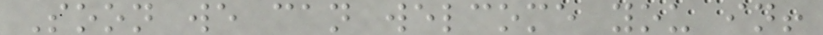Soon we can welcome you in!
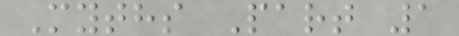Myths Part 1
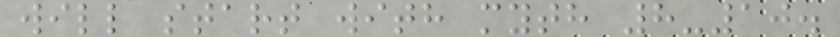will start with myth 8-10.
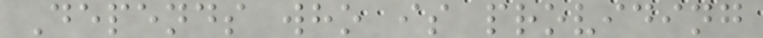Depends who is providing
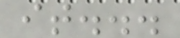it...
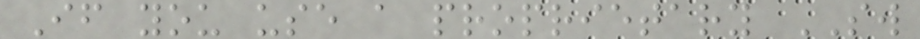If you use a proprietary SW
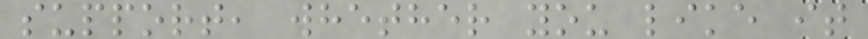support, whether you like it
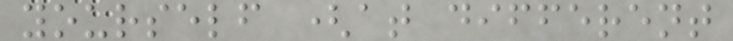yourself (at different
